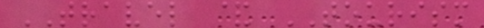TRAVEL & TOURISM
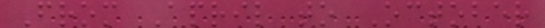From April to October
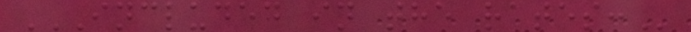INCLUDED IN THE RATES:
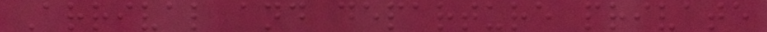Arrival and departure private
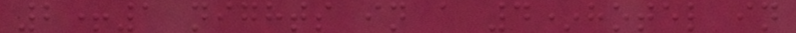2+1 nights in a 4*hotel in
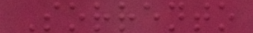Sorrento
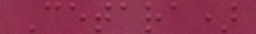Cetara)
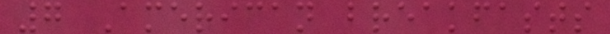7 American breakfasts
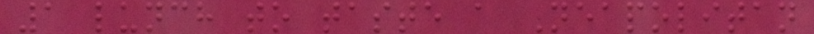1 lunch to taste a Neapolitan
